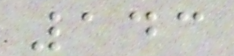143
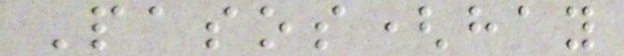Pasos(hay
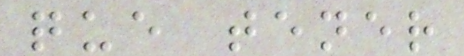que tener
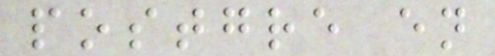postgre en
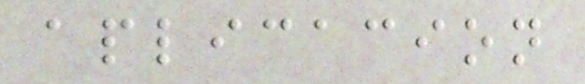aplicacion
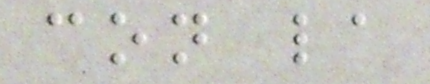con la
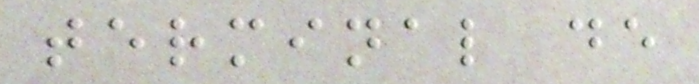terminal de
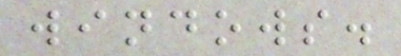windows.
